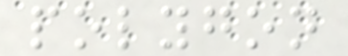polygon
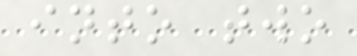into two
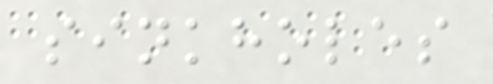sinkholes
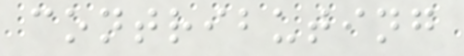contributing
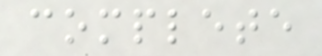complete
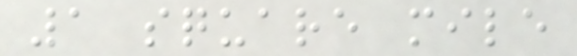1 square mile
